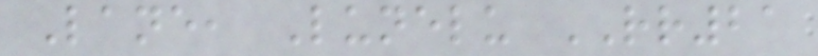Lane, Lunelu RR21
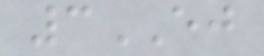3EJ
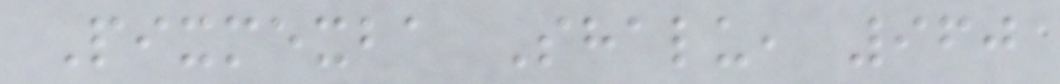Pixmexba Shalu, 960
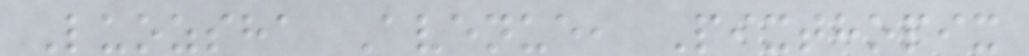Luozsha Avenue, Pixthopix
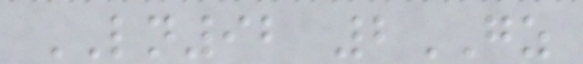LN92 2GZ
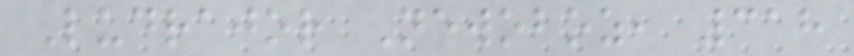Ludrajor Newoboz, 318
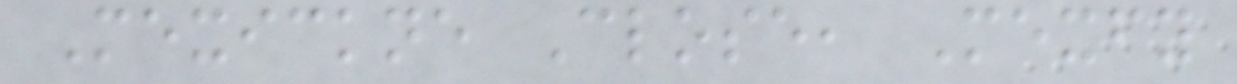Mexickne Close, Mexfy
